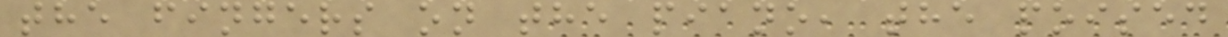the fingers on the piano, the poised
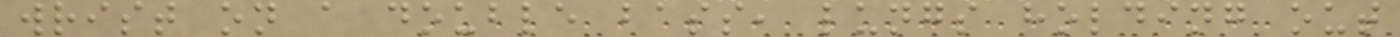wrist on a double bass, lungs holding out
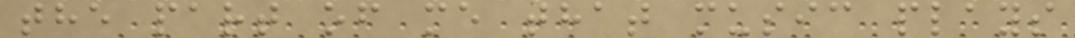the part of me that music plays
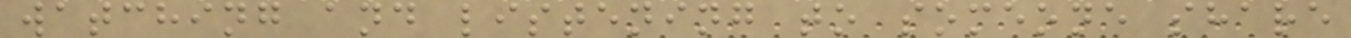watching and listening to someone share
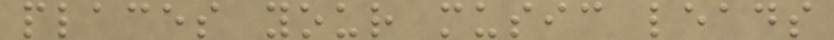places your music leads
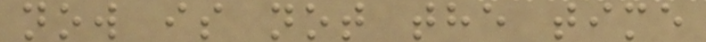now is not the time
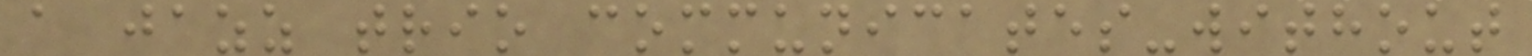a jazz trio communicates-without
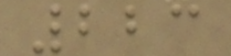223
